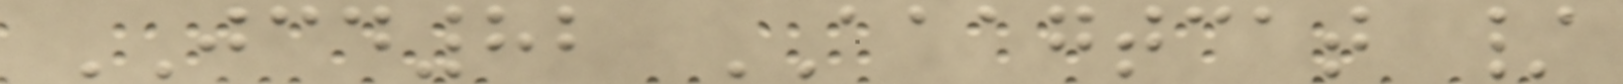JCD82 AAAGTCAT /
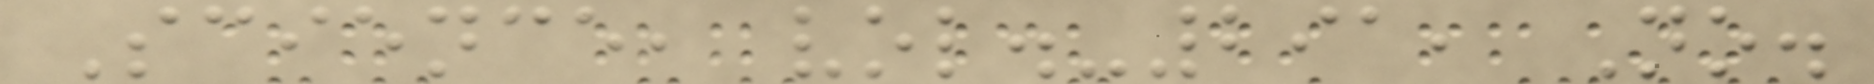Science, vol.-291, No.
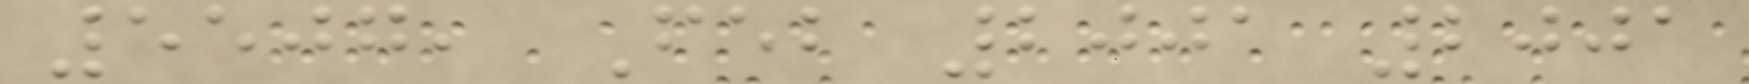5507, Feb 2001 2001
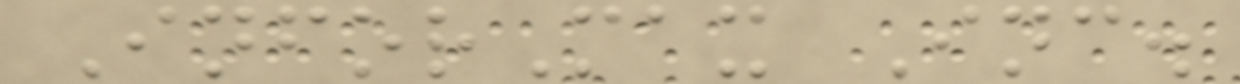InforMax Inc.
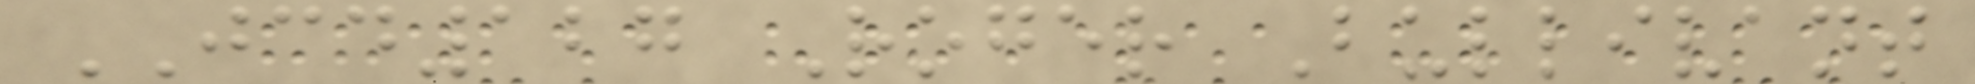JCD127 Roger Bullivant
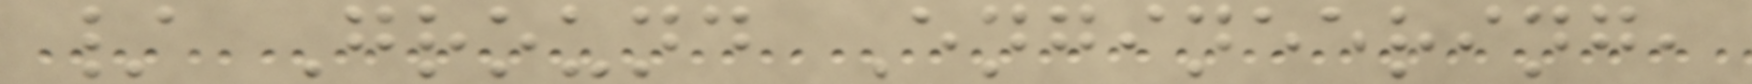/ Ground Engineering,
